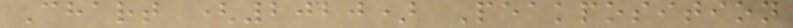Chart (2020) Peakposition
